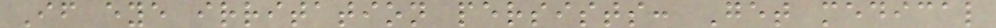If eye irritation persists: Get medical
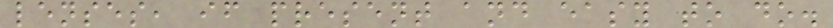lenses, if present and easy to do.
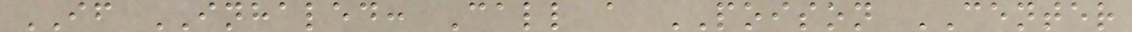IF INHALED: Call a POISON CENTER
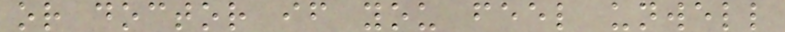or doctor if you feel unwell
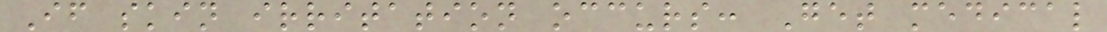If skin irritation occurs: Get medical
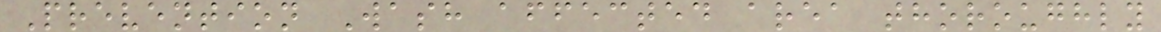Prevention Wash affected area thoroughly
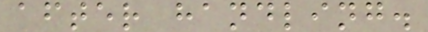after handling.
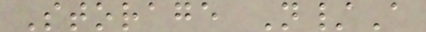Storage N/A
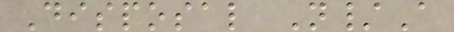Disposal N/A
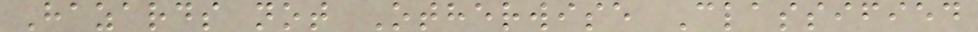Hazards not Otherwise Classified
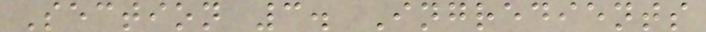Section 3. Ingredients
